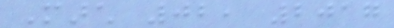March 02, 2017
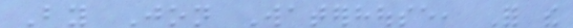By Jon Waterhouse, For the
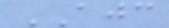AJC
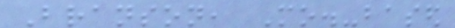Branson, Mo.-based
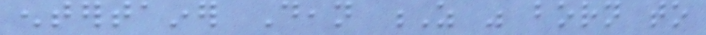entertainer Dean Z was born to
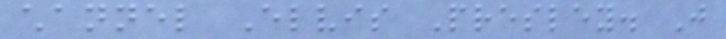channel Elvis Presley. Just
